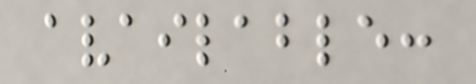available:
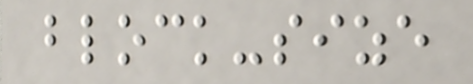block-size
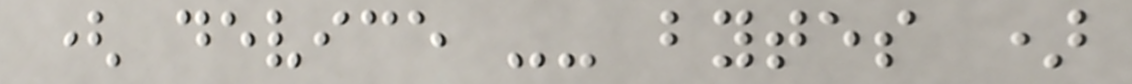( device -- bytes )
